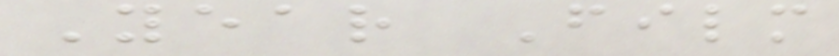Year Film
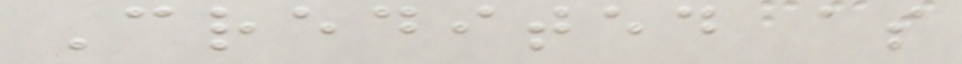Credited as
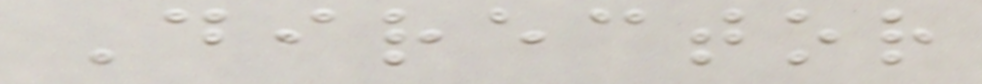Director
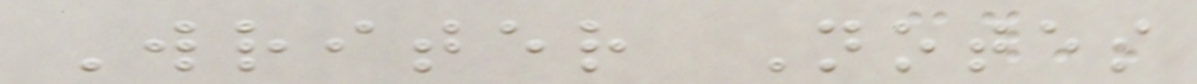Writer Notes
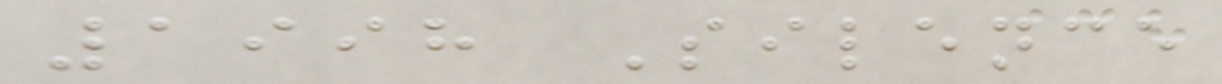1998 Silence
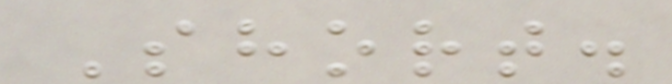Short.
